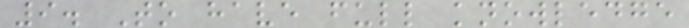9. To have full knowledge
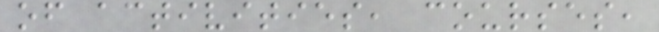of activities, courses,
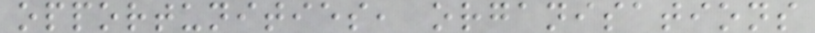opportunities, organisations
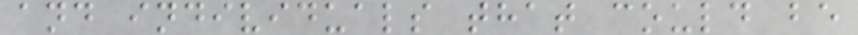and individuals that could be
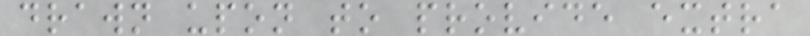drawn upon to provide extra
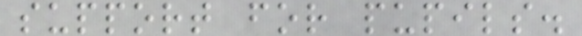support for pupils.
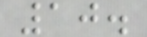10.
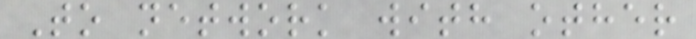To network with other
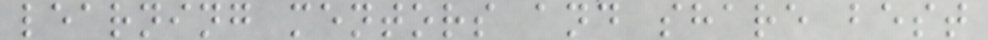learning mentors and share best
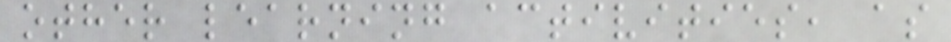other learning activities, as
